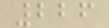226
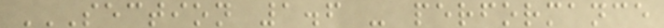SECTION 1.6 - PERFORMANCE
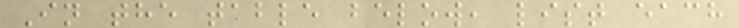In the table below, list each
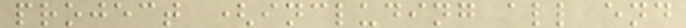project (including all end
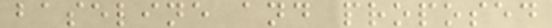baseline and proposed
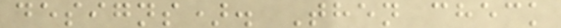designs). Then check
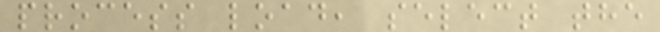process load, select the
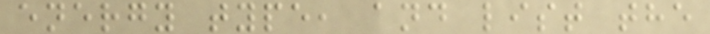energy type, and list the
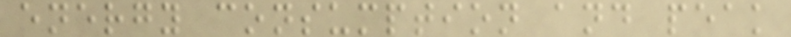energy consumption and peak
